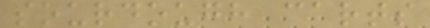sourdough carts
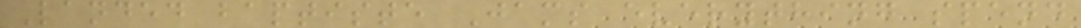Landed baptiste Jams everything spend
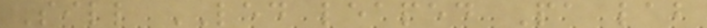Sill LED leaped Pa lab
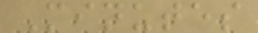Minutes
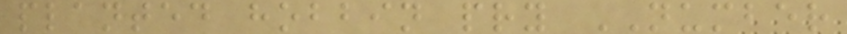planted hobbin pry NUMBER
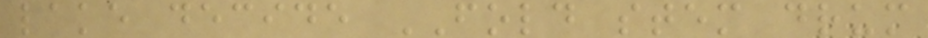lake decide FOLD stem drum
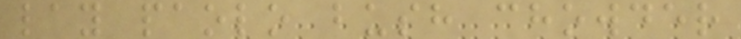lay paolo bush chowder
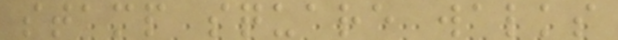stamp square walks
